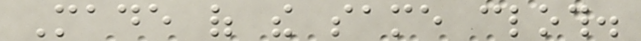Made of the same cloth.
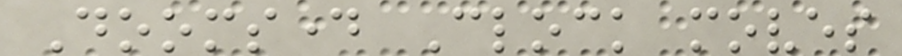Doomsday Clock moves
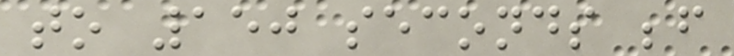to 150 seconds before
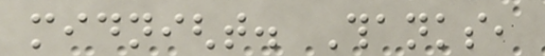midnight. Thanks,
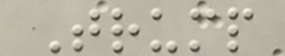Trump
